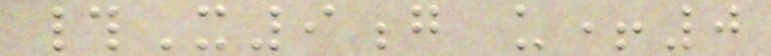#X9g u+0
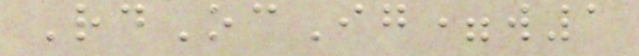RdOcIg=w1
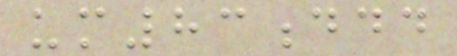um83ddd
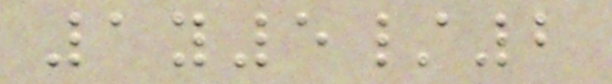1y5/2
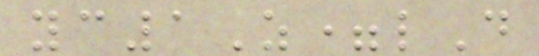yc1Z=lD
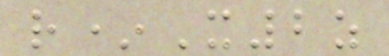r*X2z
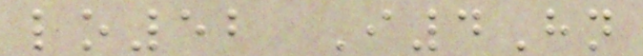lo52 I4Hn
